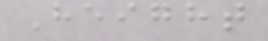Height
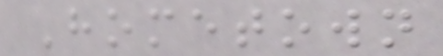Hometown
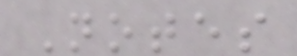Notes
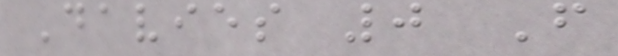Davies 0 F
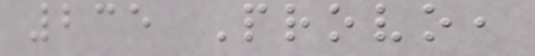235 Provo,
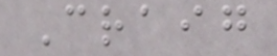Craig
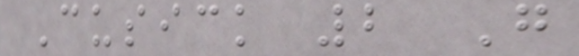Cusick 2 G
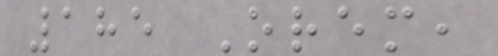185 Orem,
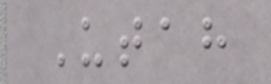Utah
